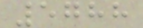5788
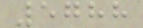5788
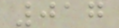017
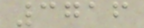3716
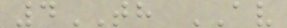4TH AV
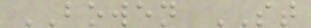BOWEN ST
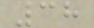38
